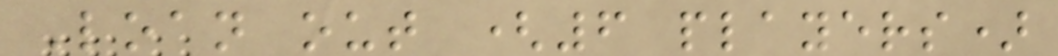Loan out (6 players)
